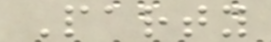Party
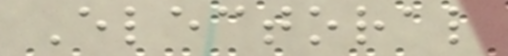Electoral
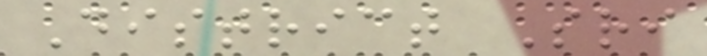District Sri
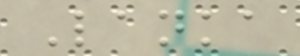Lanka
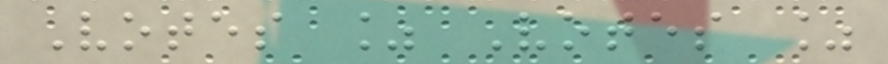Votes % Votes %
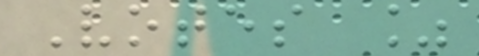Votes %
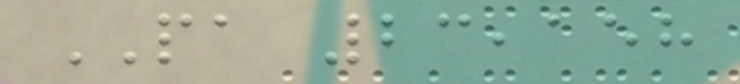PA 23,158
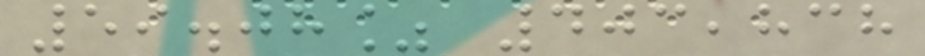59.08% 403,838
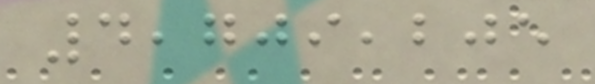4,709,205
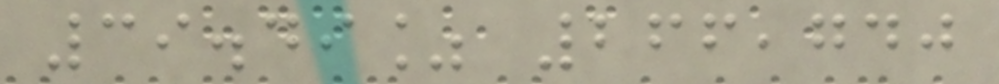39.49% 266,740
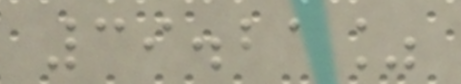39.21%
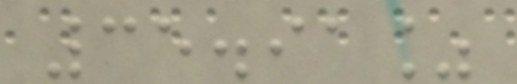35.91%
